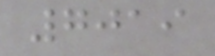7019
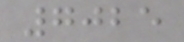7025
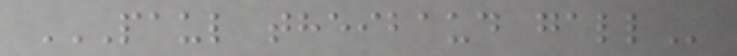PAUL THEIBAUD GALL
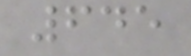645
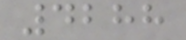4288
